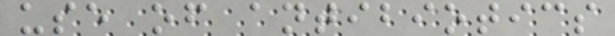use of antibiotics
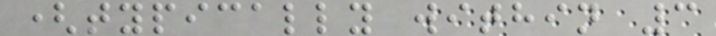(typically within 3
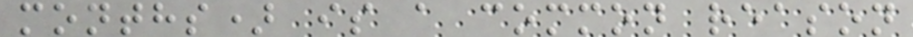months) is a common reason
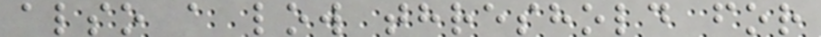also a low threshold for
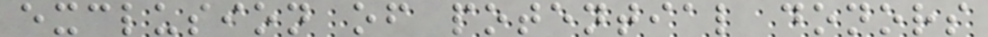exclusion of potential donors
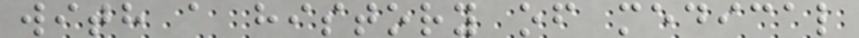with a history of medical
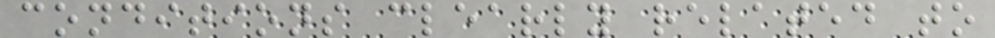conditions clearly related to
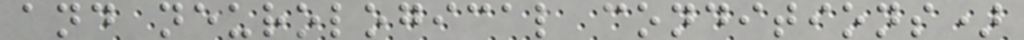and neurological conditions)
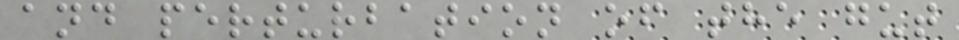and perturbation of the gut
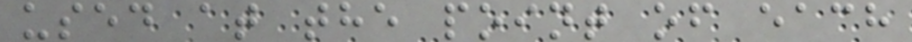used at the point of each
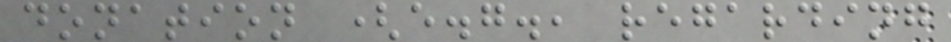donation (e.g., regarding
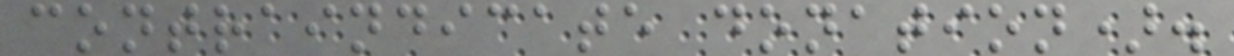contraindicate donation).
